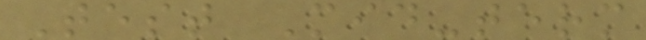Test Mid-term
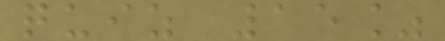quiz 15%
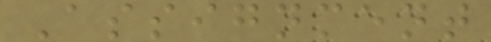Assignment
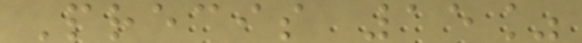Precis 15%
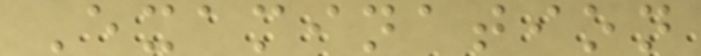Examination
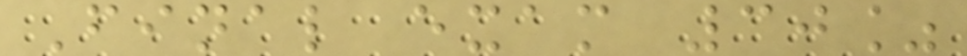Final exam 30%
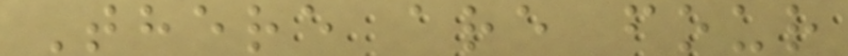There are four
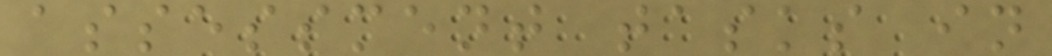assessment tasks in
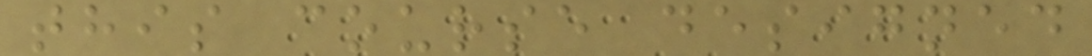this course designed
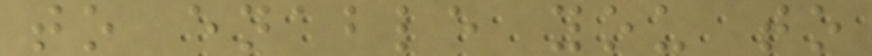to enable you to
